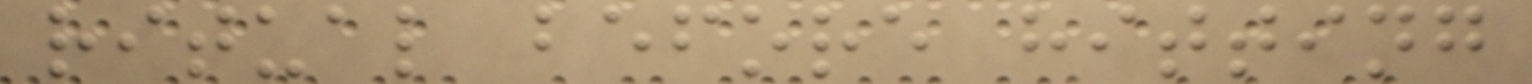ritual before hitting
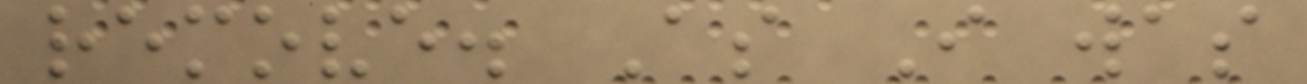remove. As I was
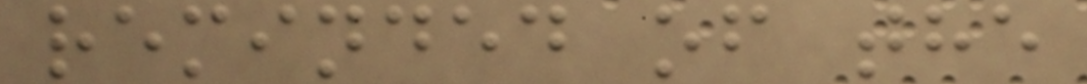reminded of the
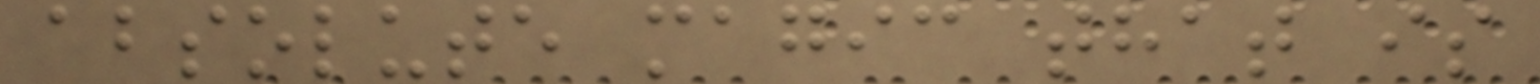absolute magic that is
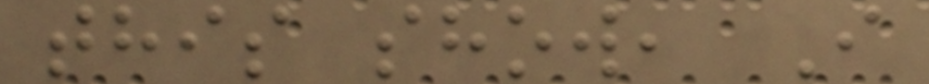this show, I
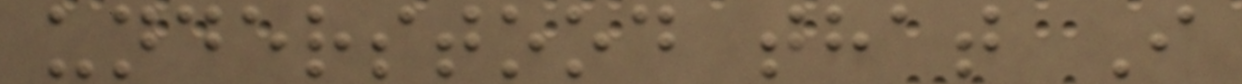understood that I
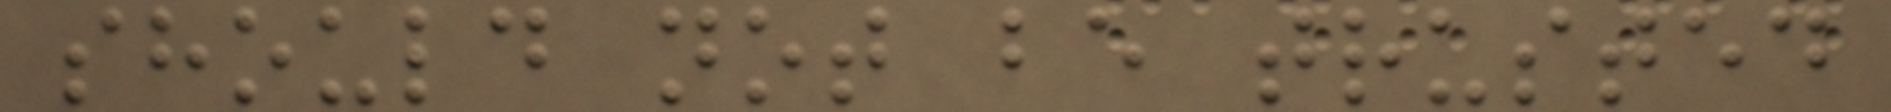should not be trusted
